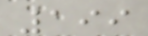199
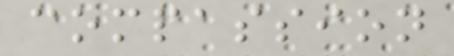compassion
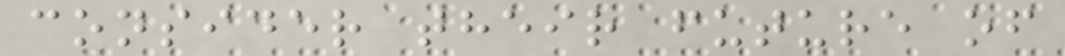consider their future of
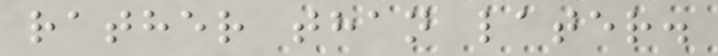rather than later.
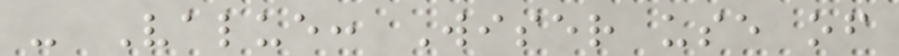- Value: Wiser use of
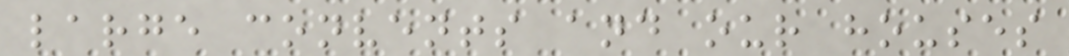large convents and our houses
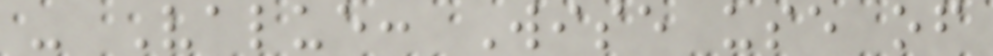- Value: Wise use of
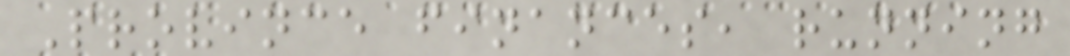Province finances, running
